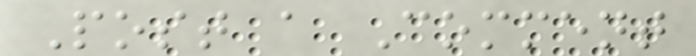Post a Comment
